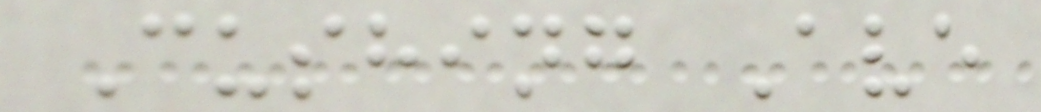Cushing Ave
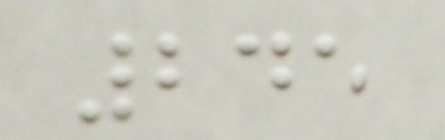245
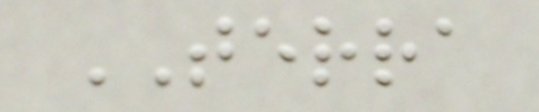TERRA
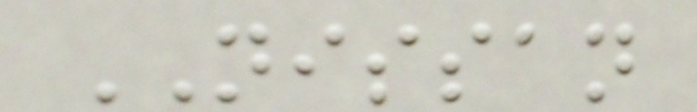NISSAN
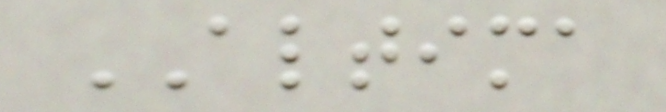ALTIMA
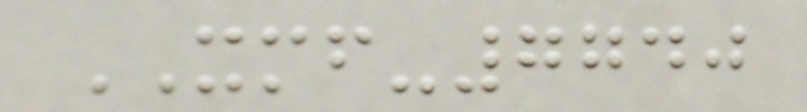XMF-7740
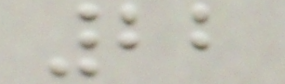22
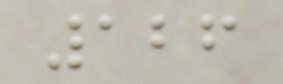126
